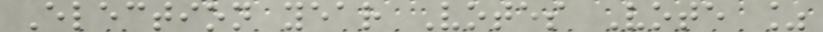Election year Votes Vote %
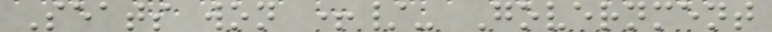Seats won +/- Government
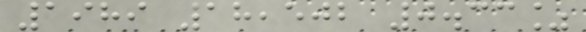1989 18,502 0.33%
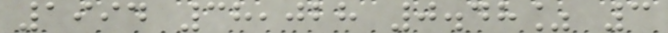1994 38,028 0.48% 3
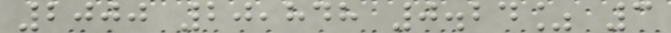2000 20,848 0.24% 3
